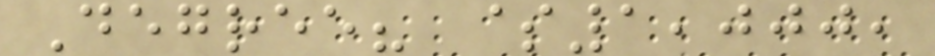Degree? $1,000,
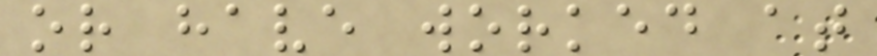or have worked at
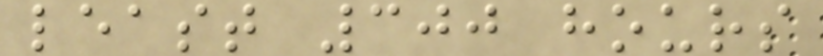least 300 hours
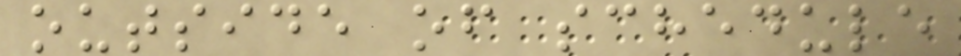outside of schedule
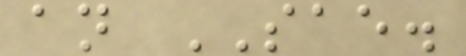an SAE.
